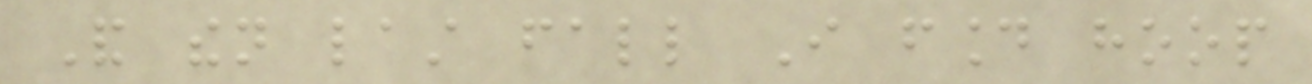And then last fall I found hoop
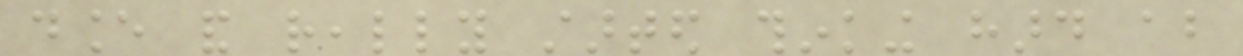dance and really started thinking hard about
